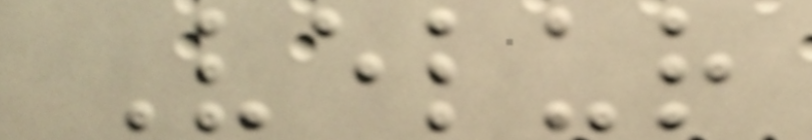Velur
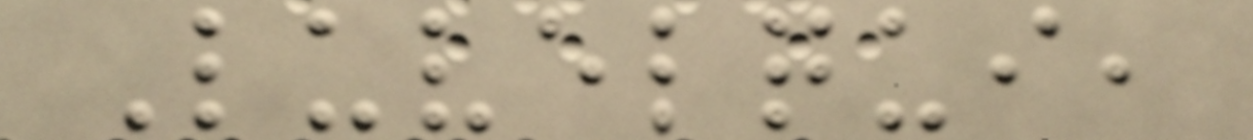Luvelqui,
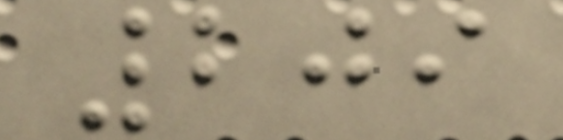209
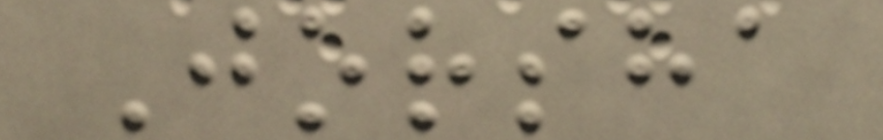Jorsha
